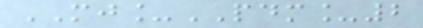MJ_PDM_2
